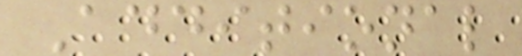Additional
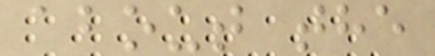about the
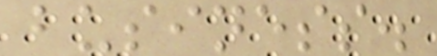business.
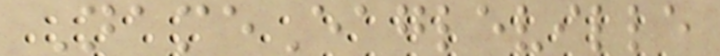NameEagleville
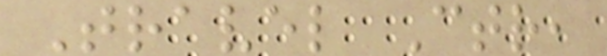Travel Ctr,
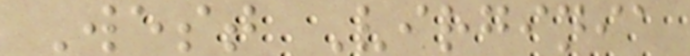West Virginia
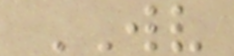WV
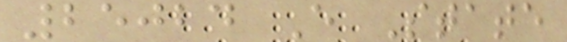25024 E State
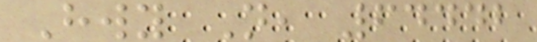Hwy N, 64442
